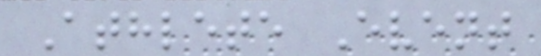Athlete Event
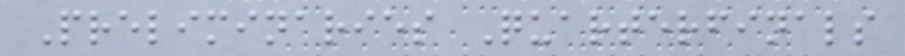Preliminaries Quarterfinals
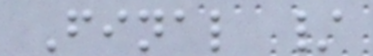Final /
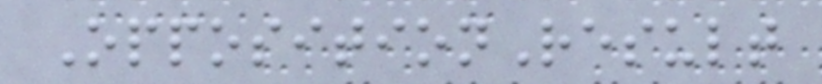OppositionResult
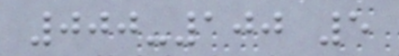000-100 5
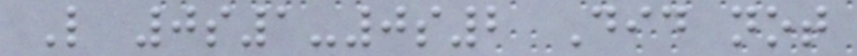L 0s1-0s2 Did not
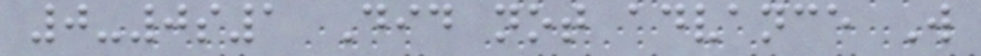0-0s1 Did not advance W
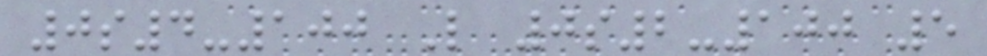0s4-100 L 0s2-100 5
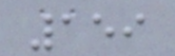159
